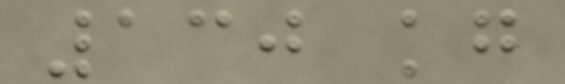130 kg
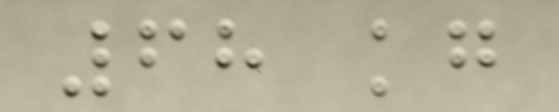68 kg
